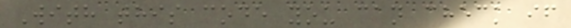With this code you can check if
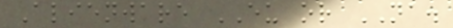Alienware EU or NA.
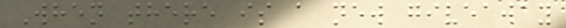When there is a new giveaway
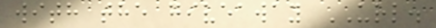with the giveaway URL.
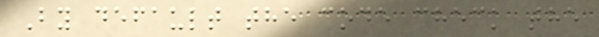By default the code check the
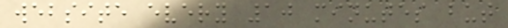website every 10 minutes but
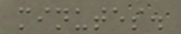minutes.
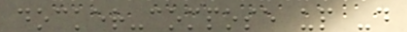docker-compose up -d
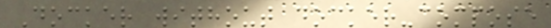Docker without docker-compose
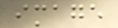image
